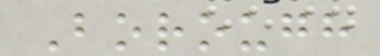Borough
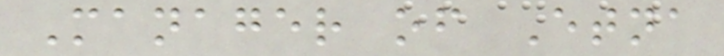Manager of Etna
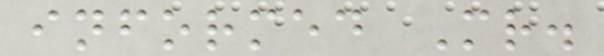informed Mr.
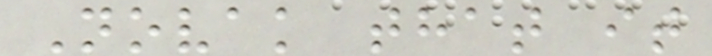Novak that it
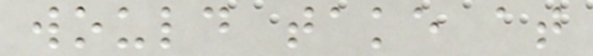would take at
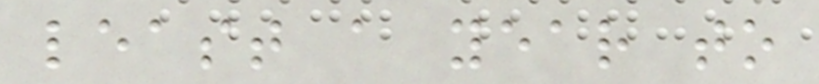least a year to
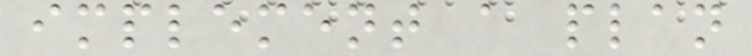implement a plan
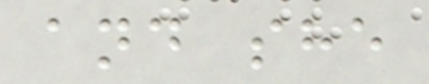and she
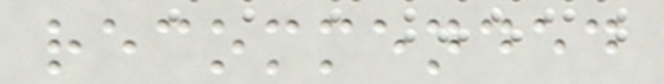recommended
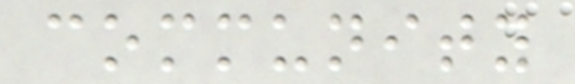community
